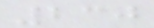230
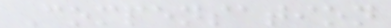Compensation
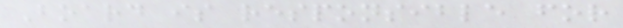Board is responsible for
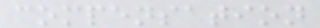compensation
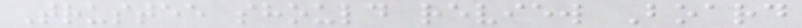Trustee should review Board
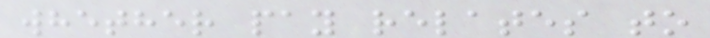whether pay relates to
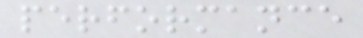performance
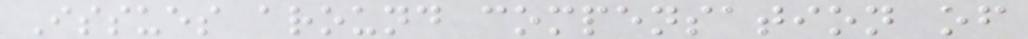Issues around compensation of
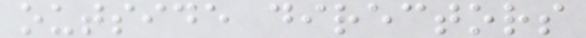outside directors
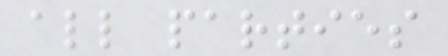all parties
